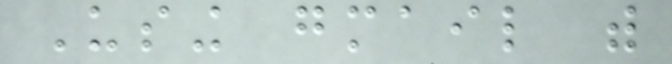Using gmail with
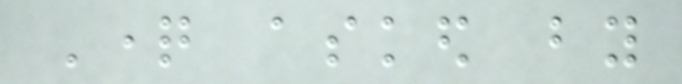Question asked by
